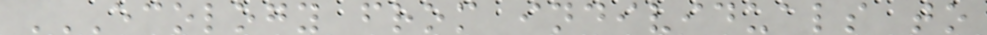ECOLOGY FROM INDIVIDUALS TO
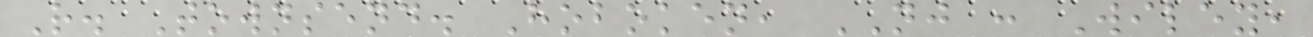R. Townsend. Hoboken, NJ : Wiley,
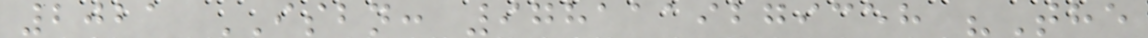2021 ISBN: 9781119279358 "The
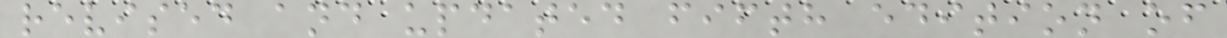revised and updated fifth edition of
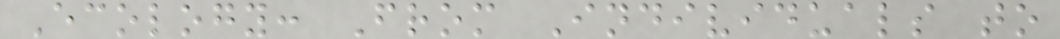Ecology: From Individuals to
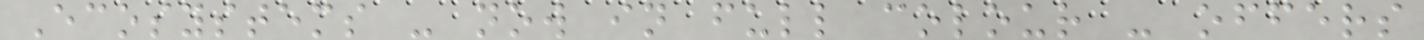Ecosystems - now in full colour - offers
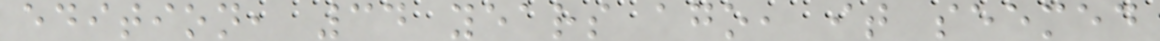edition, 34 years ago, it seemed
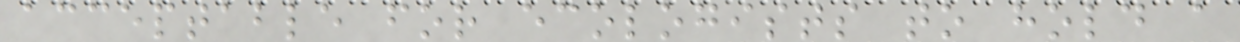acceptable for ecologists to hold a
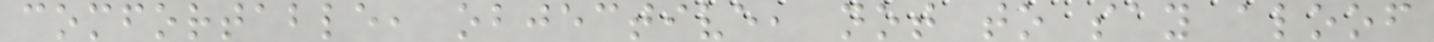comfortable, objective, not to say aloof
